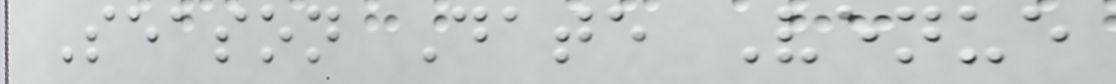Season Date Venue
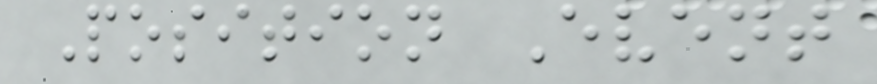Position Event
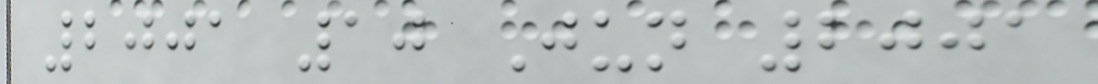2001 10 Jun 2001
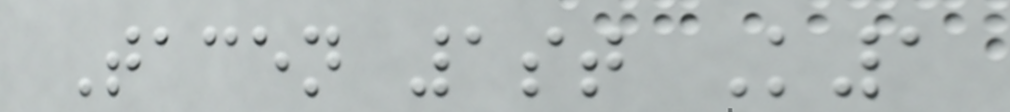Tacen 1st K1
